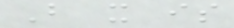But it is
